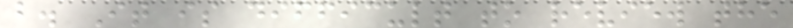b. It is difficult to review the
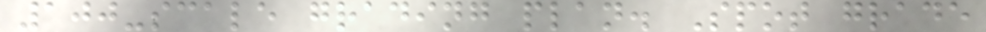100-scale grading plan. Spot grade
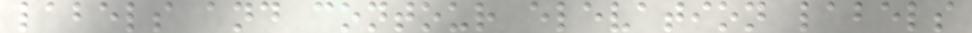labels and contour elevation labels
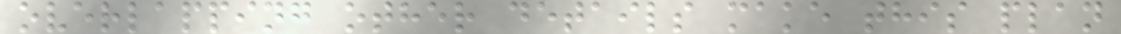overlapping other details make this plan
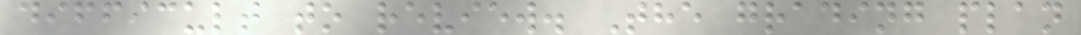difficult to review. The grading plan
